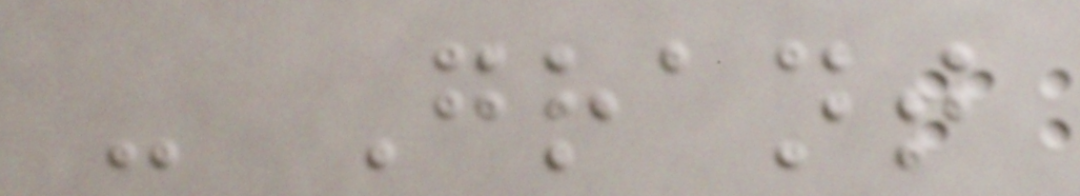- Grant
